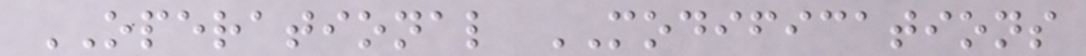OPERATIONAL MODIFICATIONS
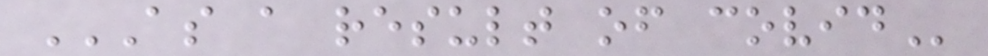AS A RESULT OF COVID
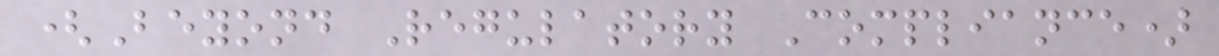(Beyond Regulatory Compliance)
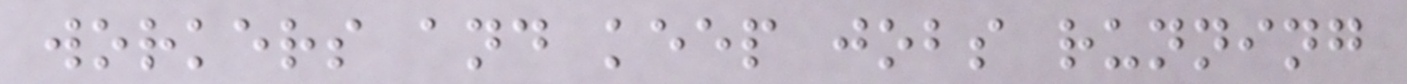workers and keep jobs running
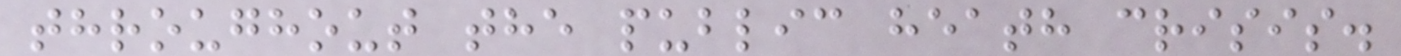throughout the public heath crisis.
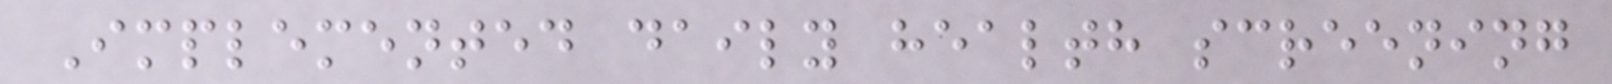Implemented daily health screening
